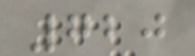720
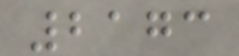2173
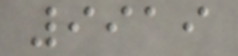9919
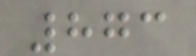873
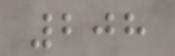208
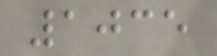1035
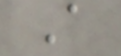A
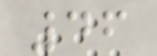46
